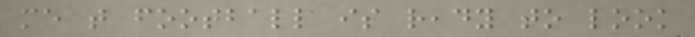me that football is ready to look
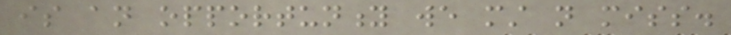is an opportunity we must not miss.
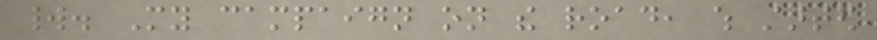world. My campaign on the road, which started
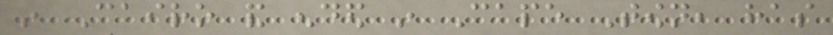in Cairo and ended in Cape Town, has
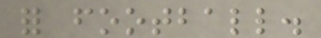for football.
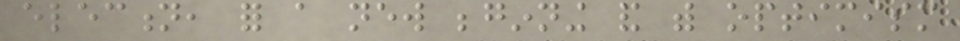election, for a new beginning and with optimism
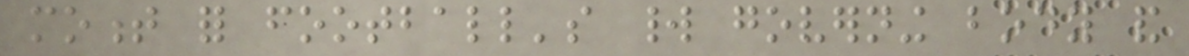moment for football's world governing body and
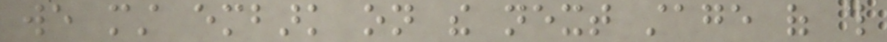we must embark on the next stage of this
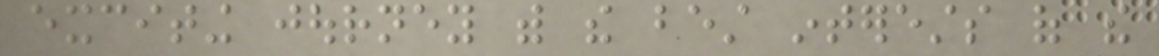exciting journey with the best interests of the
